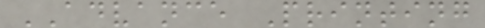ADVANCE Printing
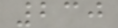230
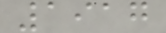1917
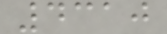4310
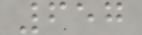657
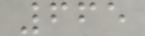665
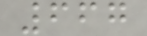667
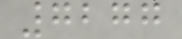7277
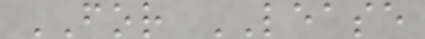FOR LEASE
